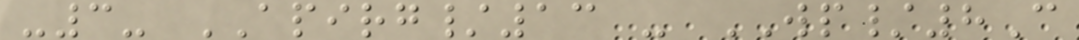-3- APIRG/13 - WP/8C
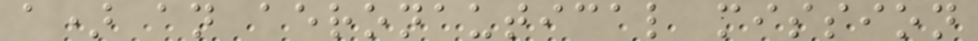a) an aeronautical mission
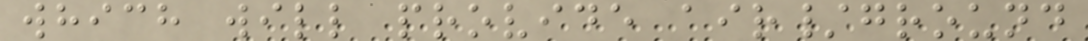which will provide air/ground
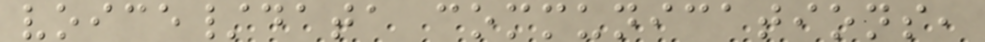voice/data communications,
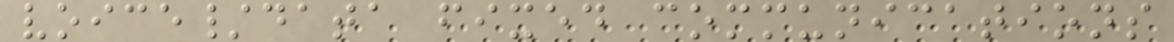voice/data fixed communications
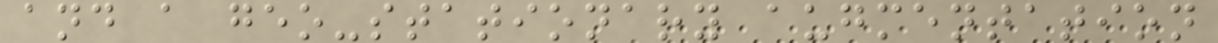and a geo-stationary augmentation
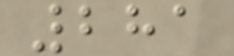281
